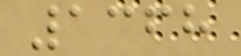1368
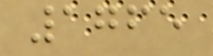1765
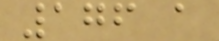176 a
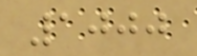1000
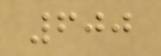600
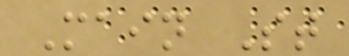Main St
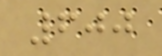600
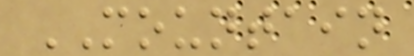MOUNTAIN
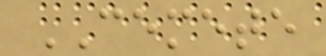CEMETE
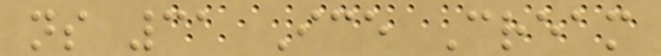ns 31 Ice Cream
